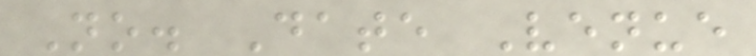No. Date Venue
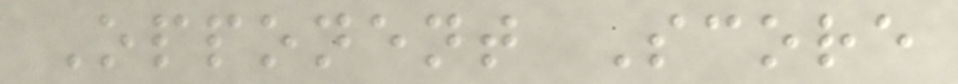Opponent Score
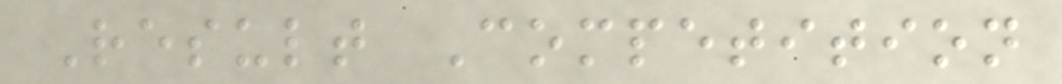Result Competition
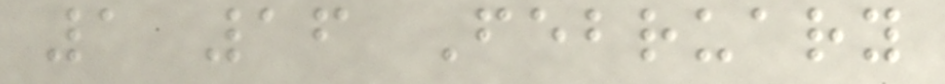1 16 February
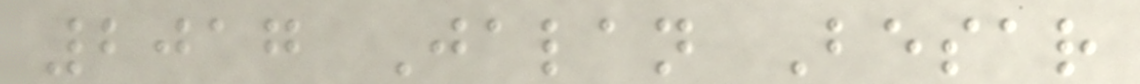2017 Jalan Besar
